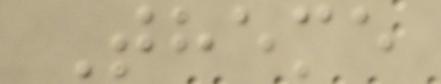Theme
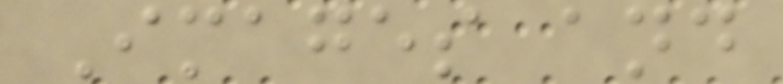Images and
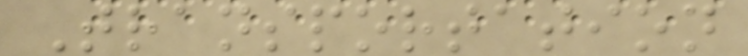Transportation
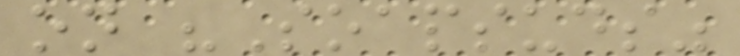on "Soapsuds"
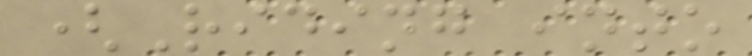(Riding into
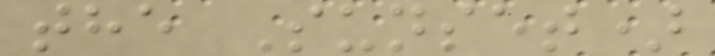the Sunset)
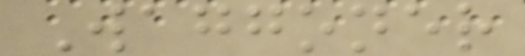Waggoner
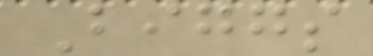Biggs
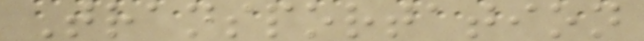Transportation
